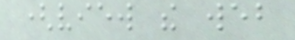(view the web
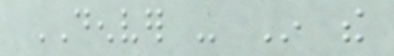DENVER - In the
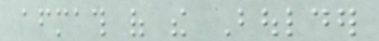aftermath of the Boulder
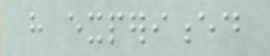have experienced
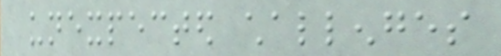unexpected challenges
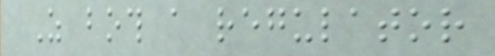As both a regulator
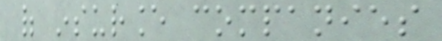of insurance companies
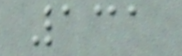131
